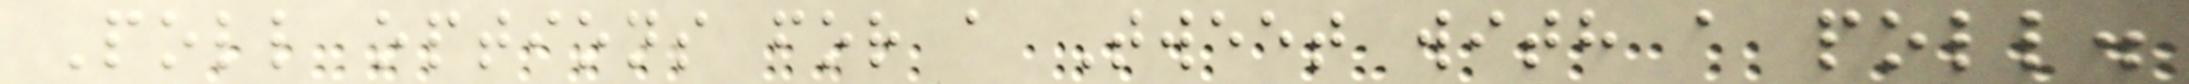Poll options for a Tweet with a poll.
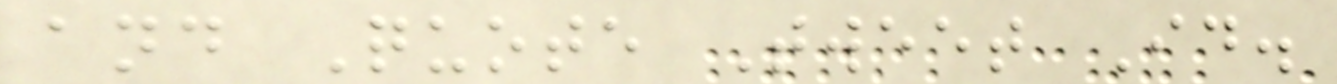and Quote Tweet Id.
